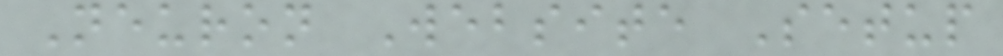Neuron Website Setup
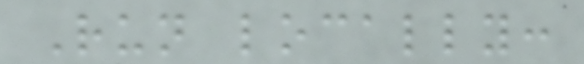Run locally:
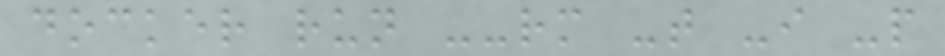docker run --rm -t -i -p
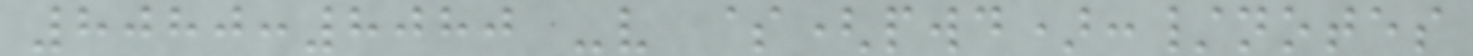8080:8080 -v $(pwd):/notes
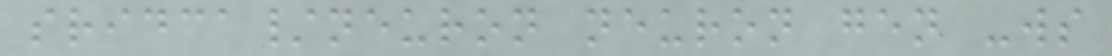sridca/neuron neuron gen -ws
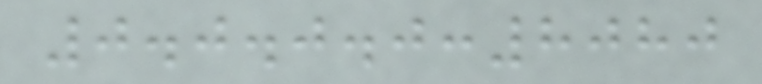0.0.0.0:8080
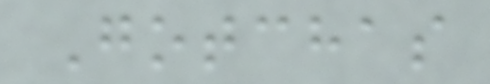Gotchas
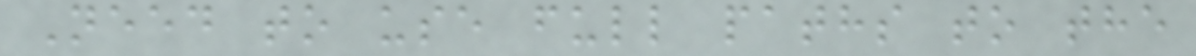Need to use full paths to the
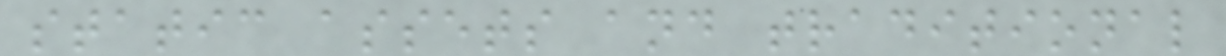static assets and traditional
